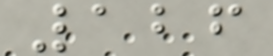126
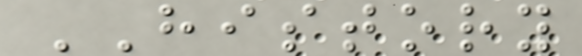HISTORY
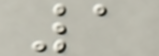1
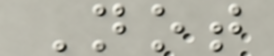Not
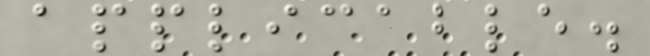applicable.
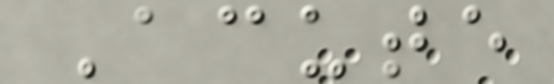Acute
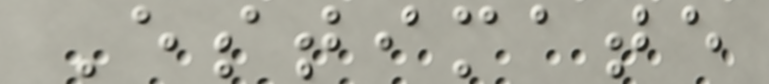Estimate
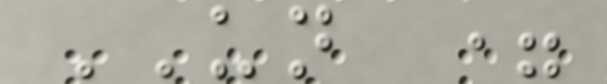UN =
